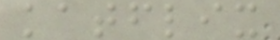katflix
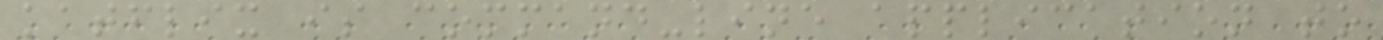katflix is command-line application to
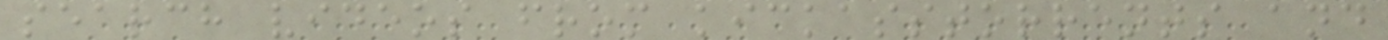search videos from kickasstorrents and
